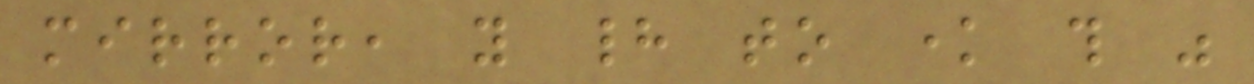mirror, you had to know this was
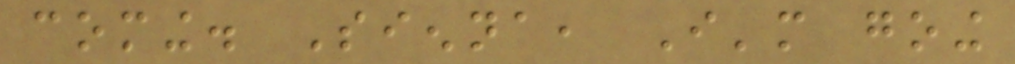coming. Sienna, I'm going
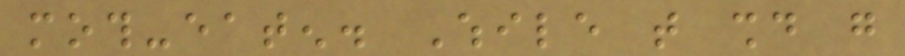moth-eaten. While that should go
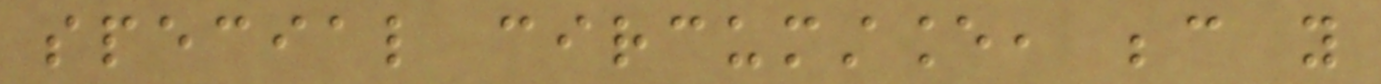special circumstance, because you
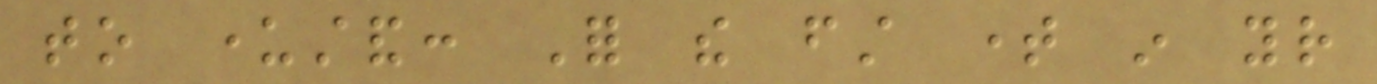to understand: For the first time in your
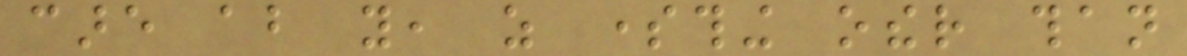care about you, as something other than
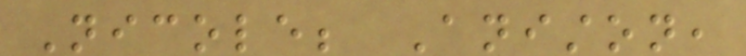Nicole; Aniston,
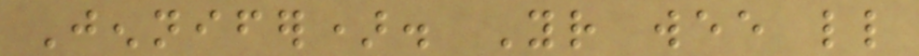Jennifer). Your wee little
